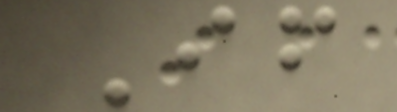If
